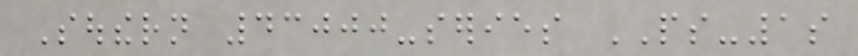Southern 43000-series PS-1s
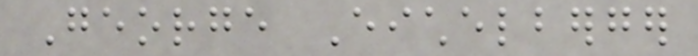George Eichelberger
